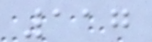117
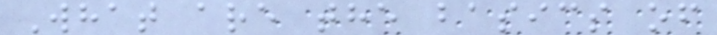What are the basics of
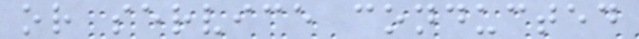or service conducted
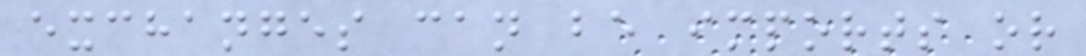exchanges can be imports or
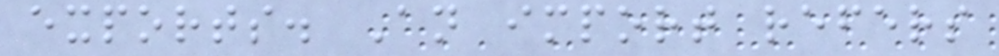exports. An import refers
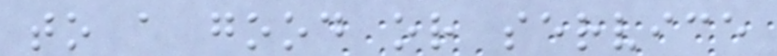to a good or service
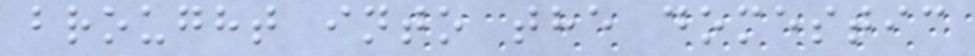brought into the domestic
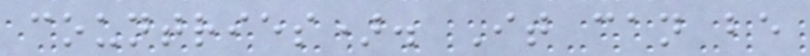countries). It can be
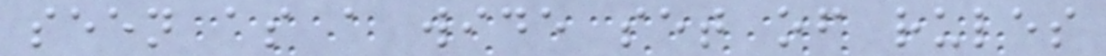seen as a wide set of rules
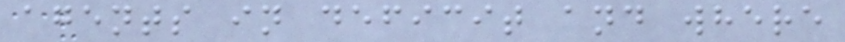agents in deficit and where
